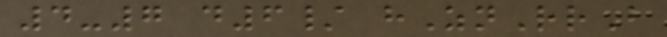4-7 d6/ hZnRrB
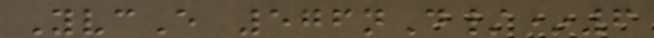YvcE 576nD/*6
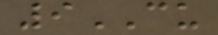9CU
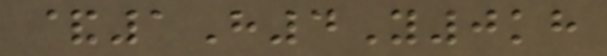&1H4Y0kh
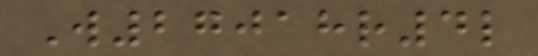W27018r4l
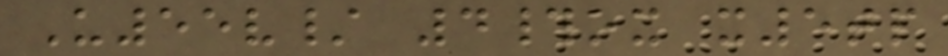U55v/ 4#ox x5tp
